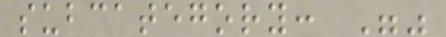subcategory: ""
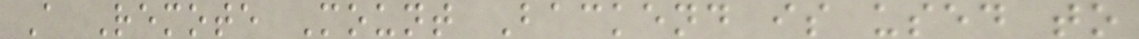A Remote Mount Backend is used to
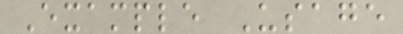Example Usage
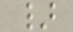}
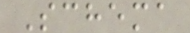Schema
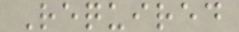Required
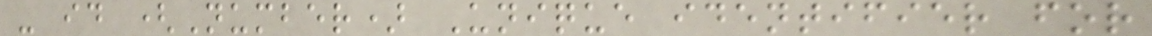- id (Number) Unique identifier for
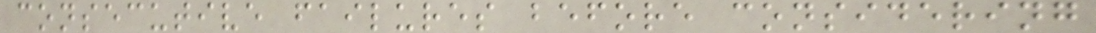consecutive failures before considering
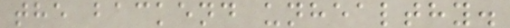the backend unhealthy.
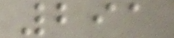291
